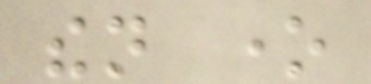then one
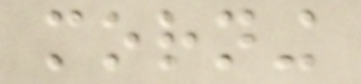morning
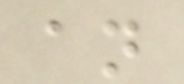an
